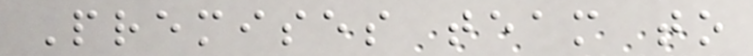Premises team to
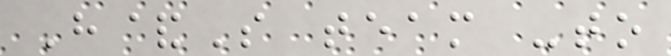H&S team -to
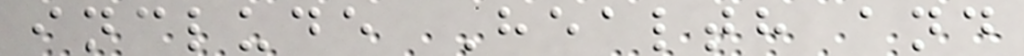include Health and
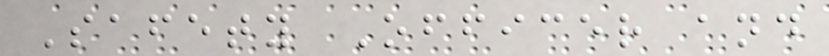Safety Officer and
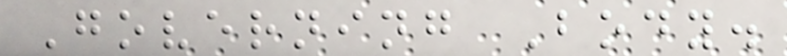Governing Body.
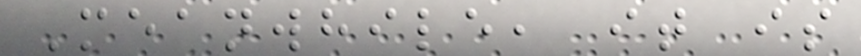Meanwhile, it is
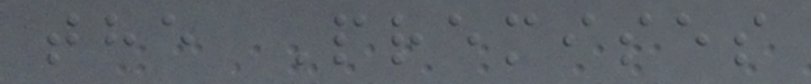the Premises
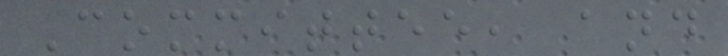Committee, and
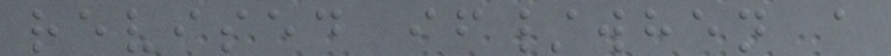revised if/when a
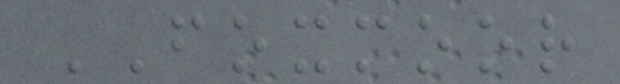FOXMOOR
